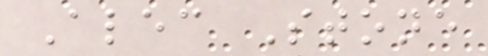Alec Stone
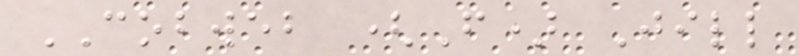COBWEB (F) Jill
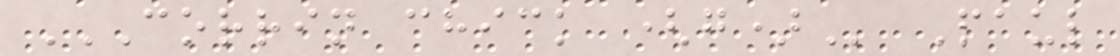CORRIN CHICK (G) Paul
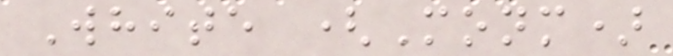White (Monm)
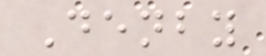Denby
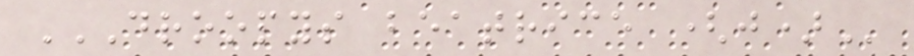DROOPYS BEATRICE (J)
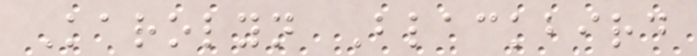Karolyn Blackbird
